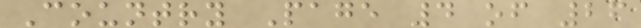Country Page 4 of 26
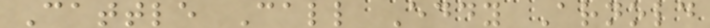Cattle Call Eddy Arnold
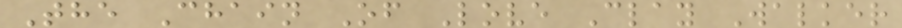The Chain Of Love Clay Walker
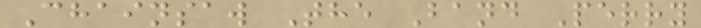Chainsaw The Band Perry
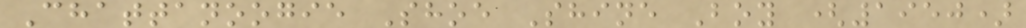Chattanoogie Shoe Shine Boy (1950)
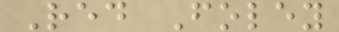Red Foley
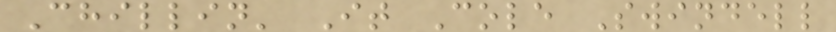Chillin' It Cole Swindell
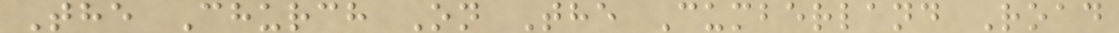The Church On The Cumberland Road
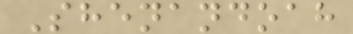Shenandoah
